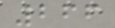266
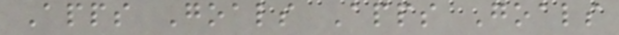Apps Goals Apps Goals
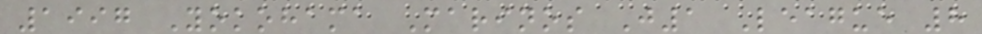1997 Yokohama Marinos J1 League 8
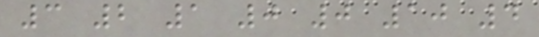3 2 1 0 0 10 4
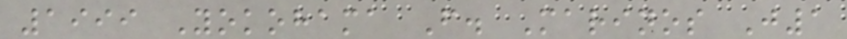1999 Yokohama F. Marinos J1
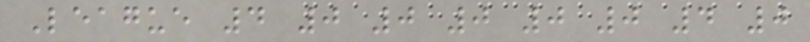League 4 0 0 0 0 0 4 0
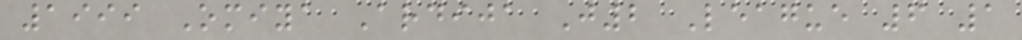1999 Omiya Ardija J2 League 6 1
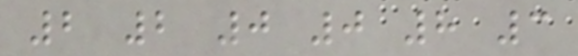2 2 0 0 8 3
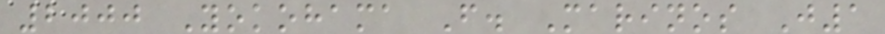2000 Yokohama F. Marinos J1
